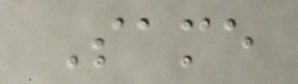Same
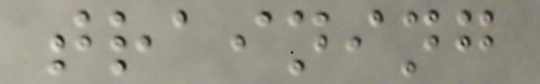training
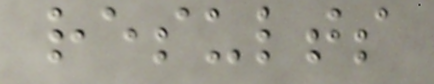results
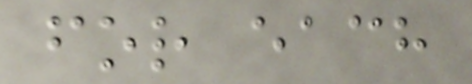for each
